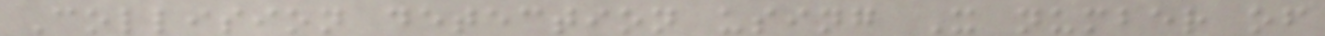Collision detection using X number of
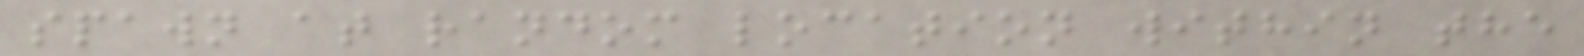spawn at random location within the
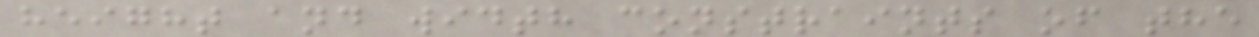height and width constraints of the
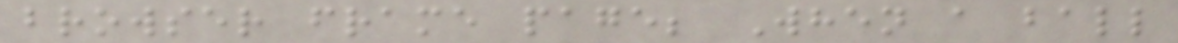browser frame page; When a ball
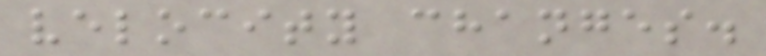velocity changes.
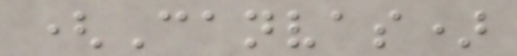(Canvas)
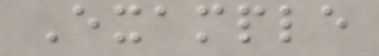Example
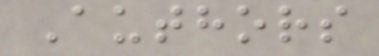Authors
